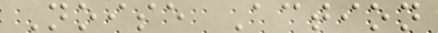Noise Action
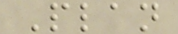Plan
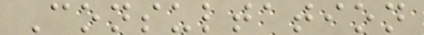Consultation
